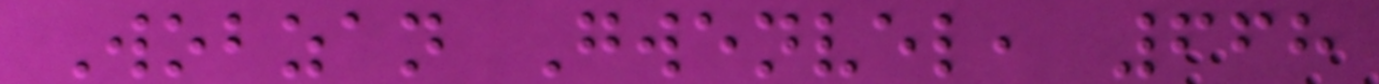Wobzan Gwenvel, 668
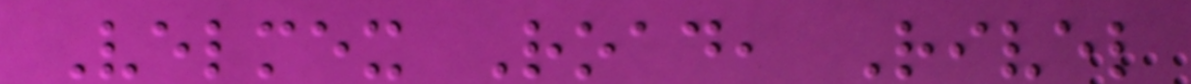Velmex Road, Rivel
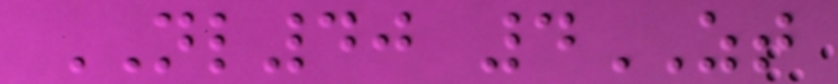NL40 4ZT
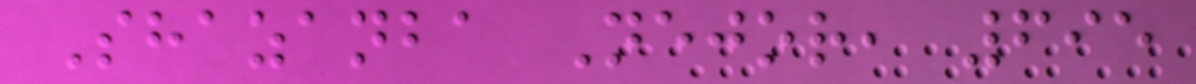Shazanba Nejor, 695
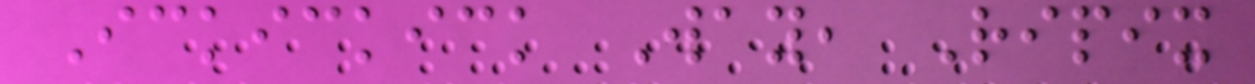Ickickick Way, Ripix
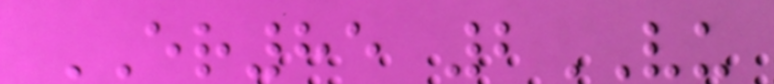ER85 2VU
